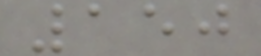150
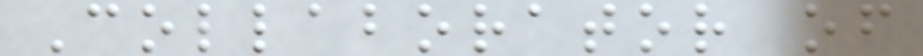Collaborator of
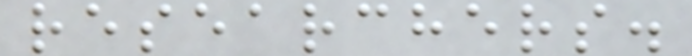researchers.
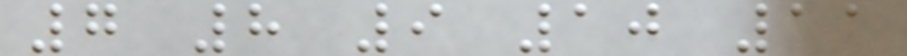7 8 9 10 11
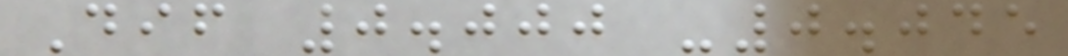Dif 0.000 -0.045
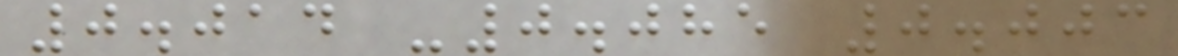0.014 -0.085 0.003
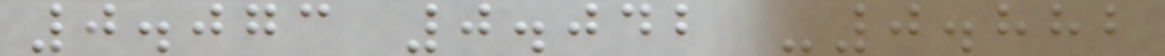0.073 0.042 -0.882
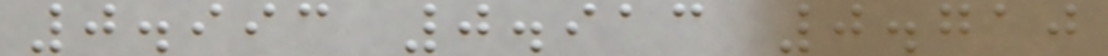0.993 0.913 0.710
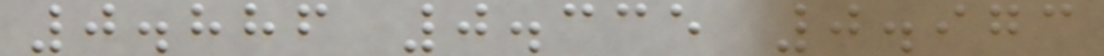0.886 0.335 0.973
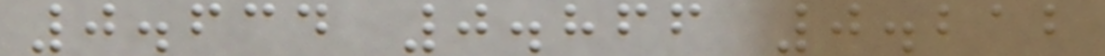0.634 0.866 0.212
